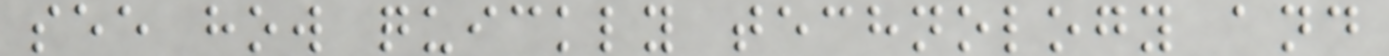see how quickly technology and
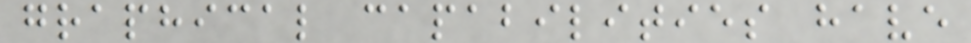graphical capabilities have
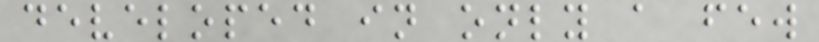developed in only a few
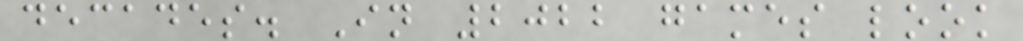decades. In 2022 games look
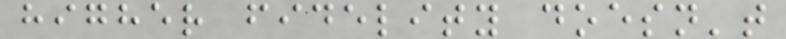higher fidelity doesn't
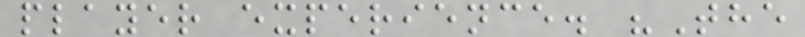player experience. "The
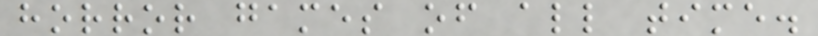horror games of all time.
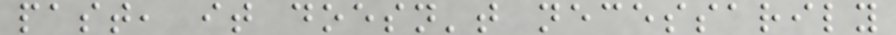past, it doesn't necessarily
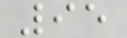95
